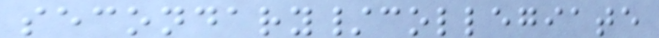secondary/collegiate
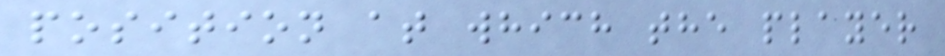position at which the player
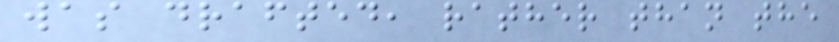was drafted, rather than the
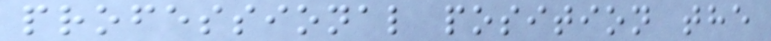professional position the
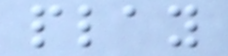play
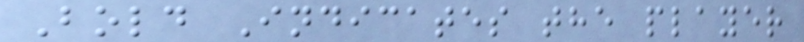Bold Indicates the player
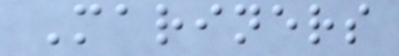Mariners
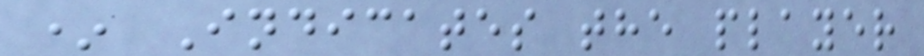* Indicates the player
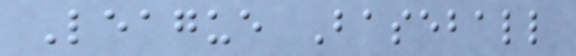League Baseball
